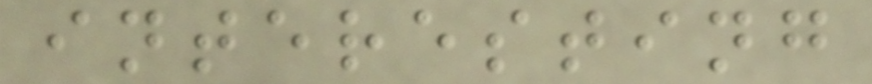interesting
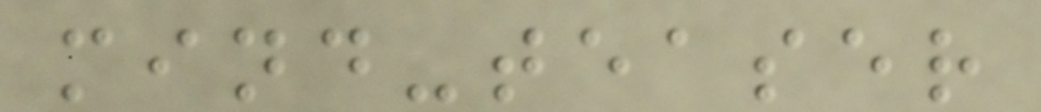mind-teaser
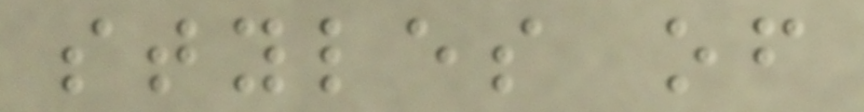styles of
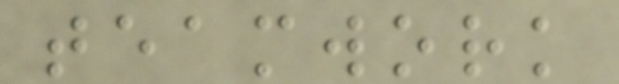teamwork
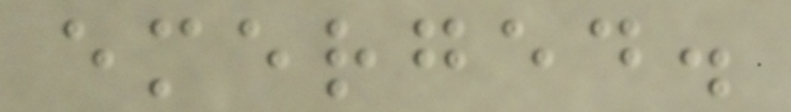emerged.
